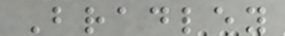Bradley
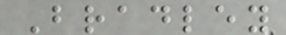Bradley
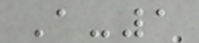A-1
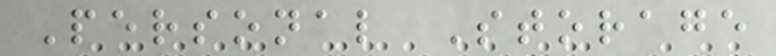Personal Storage
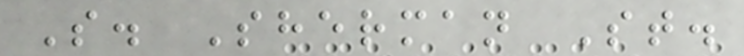S. Sherman St.
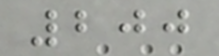200
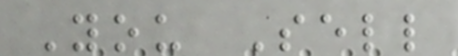You Sell
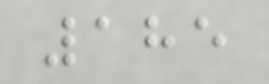185
